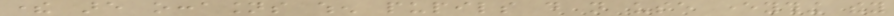there are occasions when pupils do not use everything they
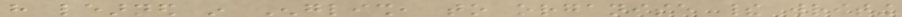have learned in English, to organise their writing
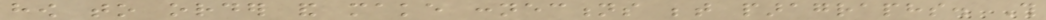how to order and make connections between paragraphs. This
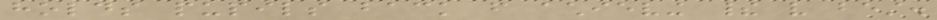holds pupils back from achieving their very best.
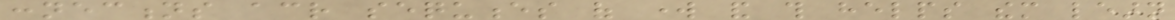connections across sequences of work and this helps them learn
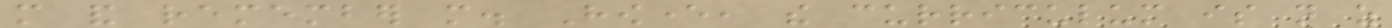more and remember more. However, the curriculum is not as
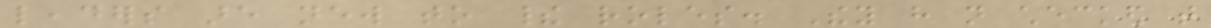leaders are new to their roles. They have not checked that
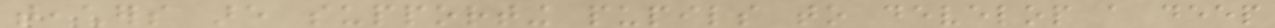teachers are supporting pupils to develop a deep
